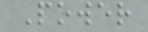Power
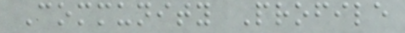Community Profile
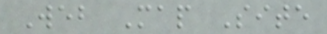Web Map Site
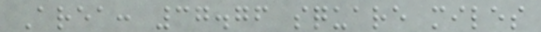Area: 37.76 square miles
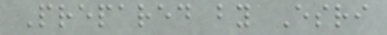Prepared by Esri
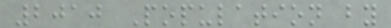2010 Population by
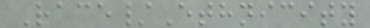Race/Ethnicity
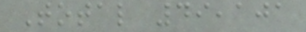Total 49,101
